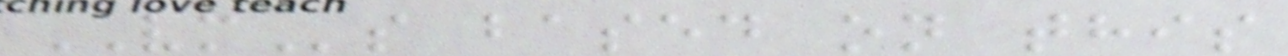VMs based on this
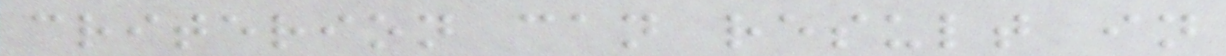criterion can result in
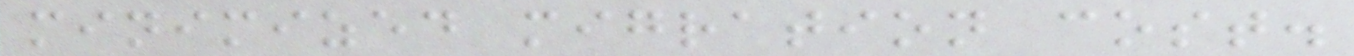minimized migration cost.
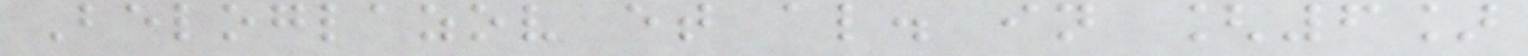Beloglazov et al. in [6]
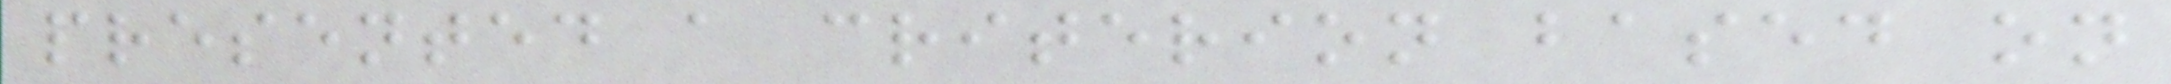presented a criterion based on
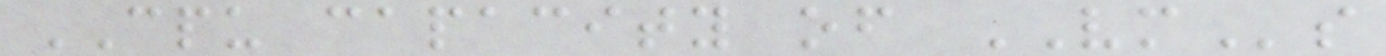CPU capacity of VMs
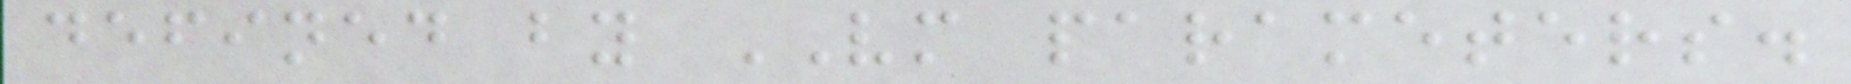defined by VM parameters.
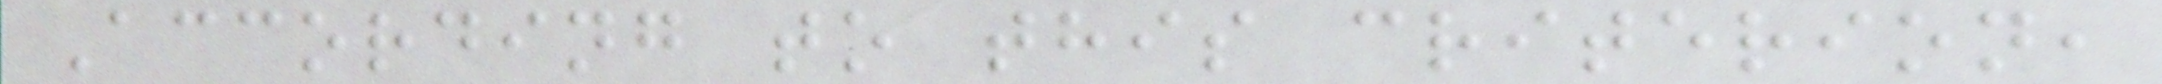According to this criterion,
